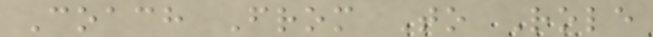Coach From To Role
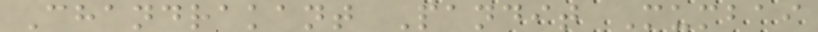Chandrakant Pandit Mumbai
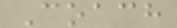Coach
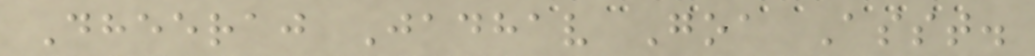Dheeraj Jadhav Goa Asst.
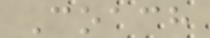Coach
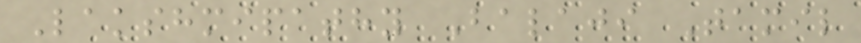Lakshmipathy Balaji Tamil
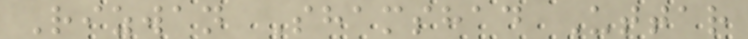Rizwan Shamshad Uttar
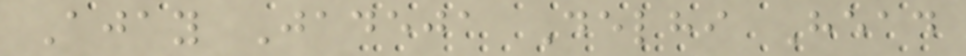Ajay Jadeja Delhi Head
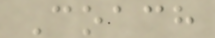Coach
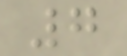7
